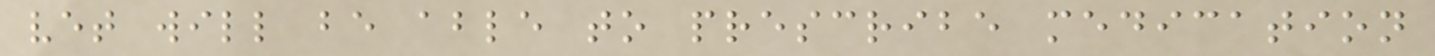vet will be able to prescribe medication
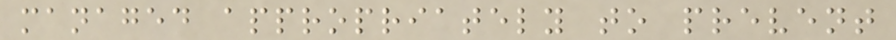managed appropriately to prevent
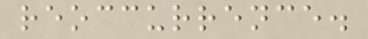reoccurrence.
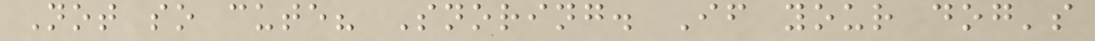Not so cute? Snoring. If your dog's
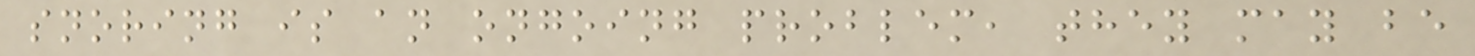snoring is an ongoing problem, they may be
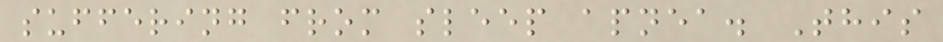suffering from sleep apnea. This
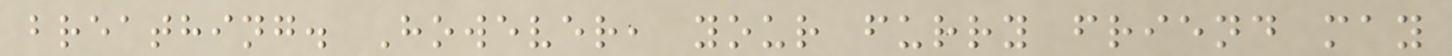breathing. However, your furry friend may
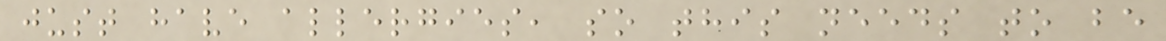just have allergies, so this needs to be
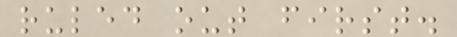ruled out first.
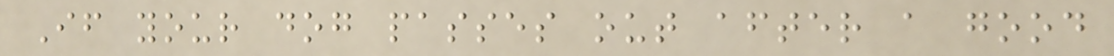If your dog passes out after a good
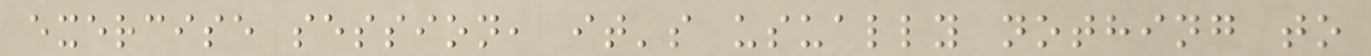exercise session, it's usually nothing to
